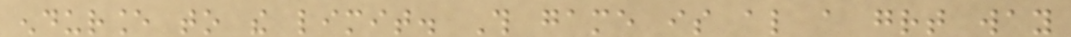endurance to the limit. This game is also a great way
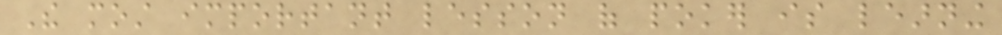The most important lesson of poker is learning
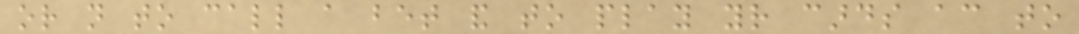or not to call a bet and to play your cards according to
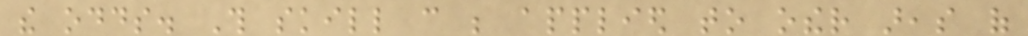the odds. This skill can be applied to other areas of
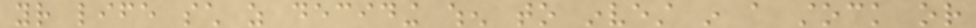your life such as deciding when to invest in a stock or
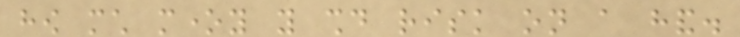how much money you should risk on a hand.
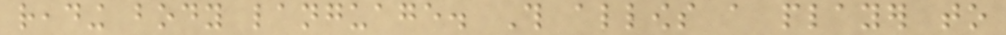reading body language. This allows a player to
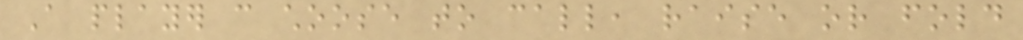A player can choose to call, raise or fold
